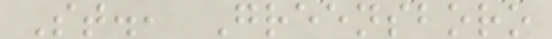St., Greensboro
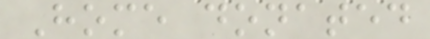Home donated
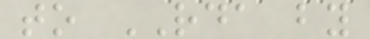to RDA by
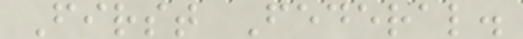First Federal.
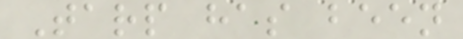Tarp has been
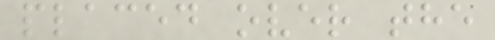placed over the
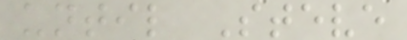until Steve
